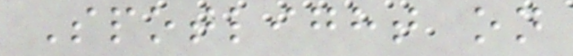Spotlight on
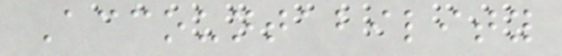Accountability
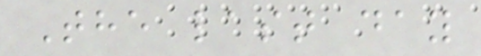The last day
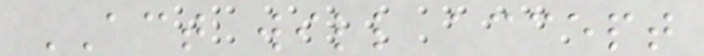ACT will accept
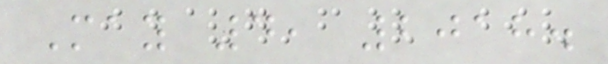May 4, 2018.
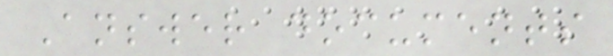Answer documents
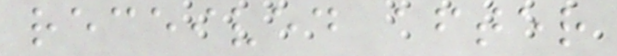received after
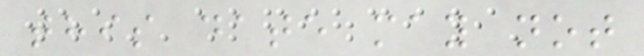this date may not
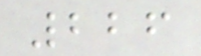226
